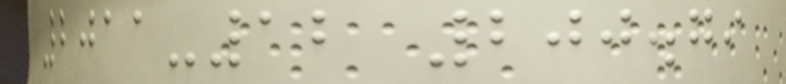2011-12 200.79
